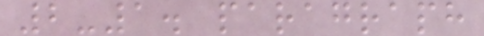2-1. paragraph
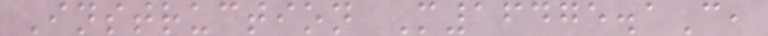Instruction M16475.1C,
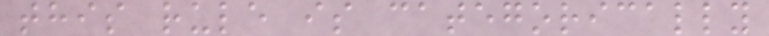this rule is categorically
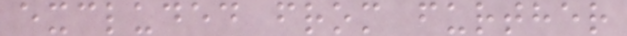excluded from further
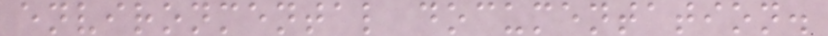environmental documentation.
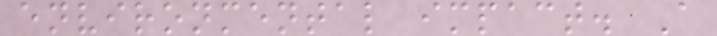environmental impact. A
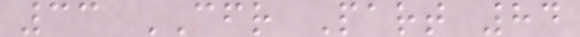33 CFR Part 84
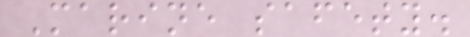Marine safety.
